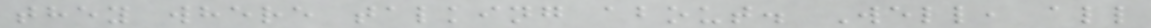they where talking about. Well, all
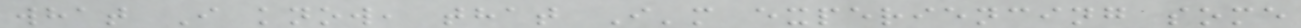what I know, that I'm experiencing some
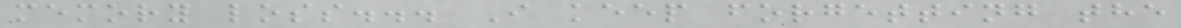memory loss... I keep forgetting the
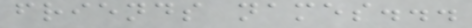friends names...
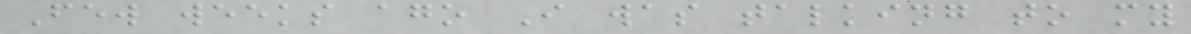Few weeks ago I was talking to my
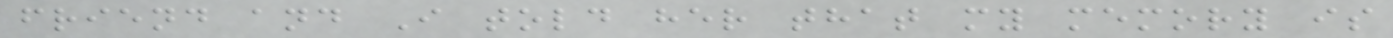friend and I told her that my memory is
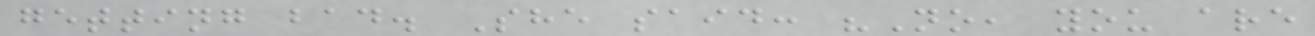getting bad. She said: "No, you are
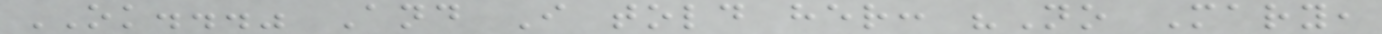OK..." And I told her: "No Mary,
